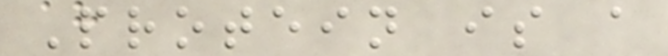Protein is a
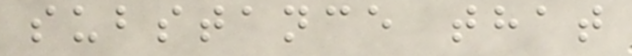substance that
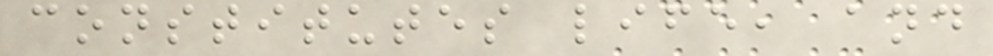constitutes life, and
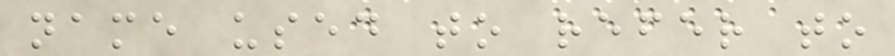name used to refer to
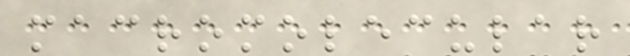macromolecular
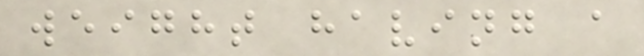weight having a
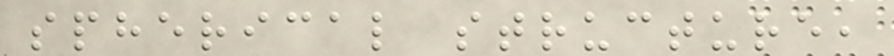spherical structure,
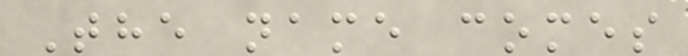The name comes
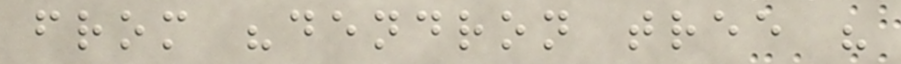from "dendron tree "
